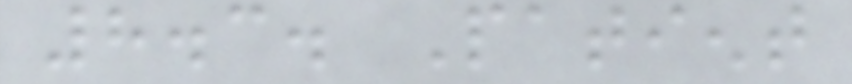8.3. Patient
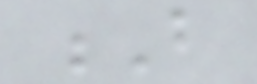B
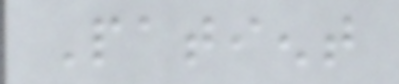Patient
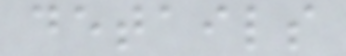details
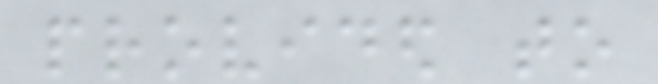provided to
